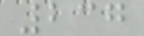237
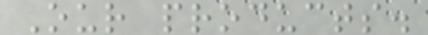Our products.
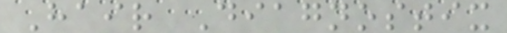Hair Diagnostix
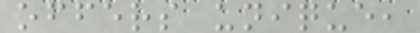offers unique,
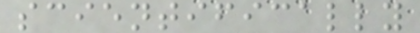scientifically
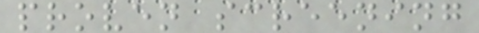proven screening
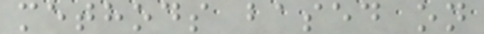methods based on
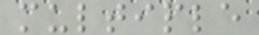multiple
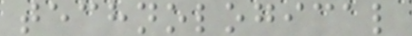technological
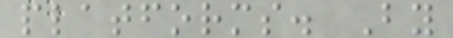platforms. By
